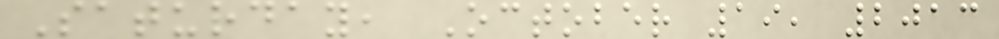Saturday, October 19, 2013
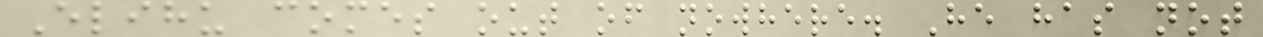Elihu comes out of nowhere. He has not
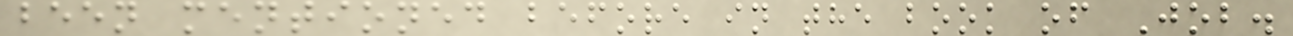been mentioned before in the book of Job.
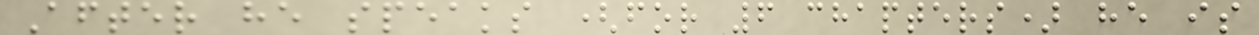After he speaks (for 6 chapters) he is
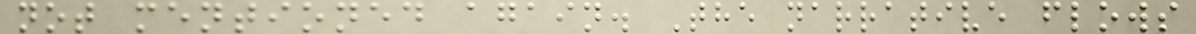not mentioned again. The narrative flows
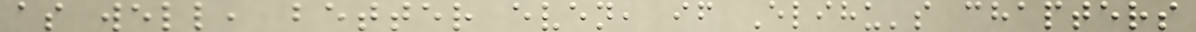as well, better even, if Elihu's chapters
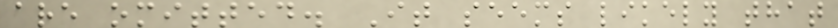are omitted. It seems likely that
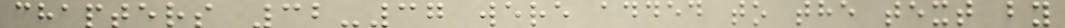chapters 32-37 were added to the text by
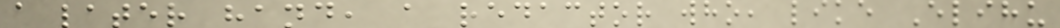a later hand, a redactor who, like Elihu
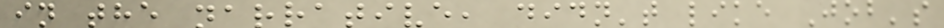in the narrative, didn't like Job's
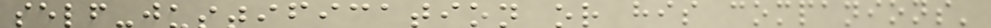self-justification or his companions'
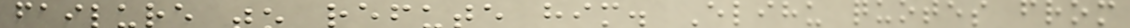failure to refute him. Elihu quotes from
